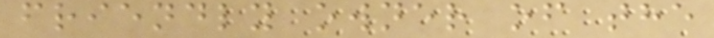friendly owner of the
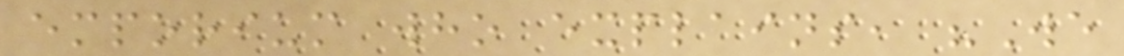emporium who explains, "We
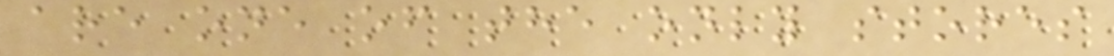are one of the only stores
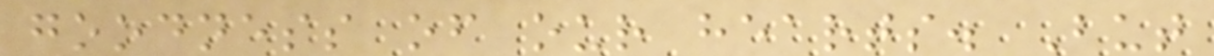goodness of our hearts. But
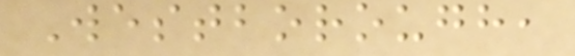Westborough,
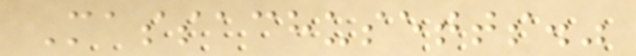Massachusetts."
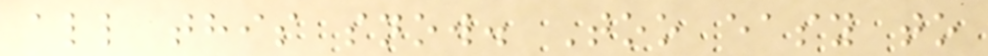all this snow. Too easy to
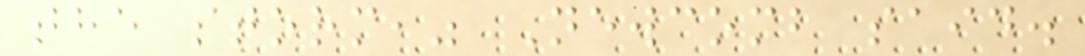the storm," Newcomb said.
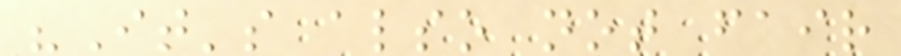"It's also not fair
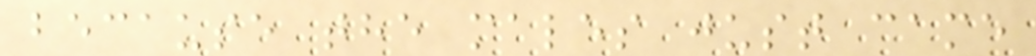because the males just came
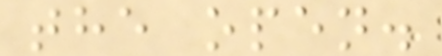the open.
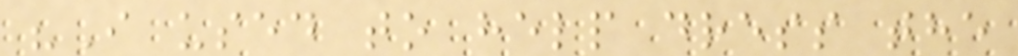"I used to help dress the
